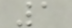1
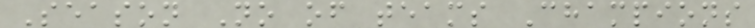Season No of teams Champions
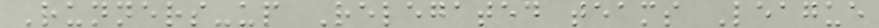Runners-up Relegated teams League
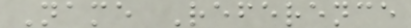Name Reference
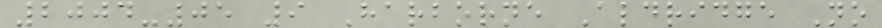2004-05 9 Harborne Aldridge No
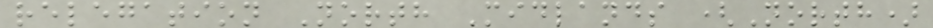relegation North Midlands (North)
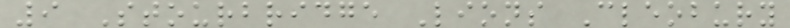9 Stourbridge Lions Cleobury
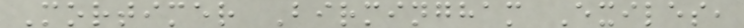Mortimer Birmingham Exiles,
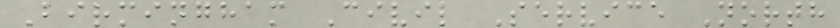Birmingham Civil Service North
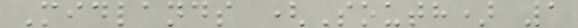Midlands (South) 1
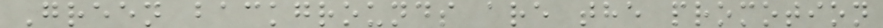Green backgrounds are the promotion
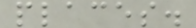places.
